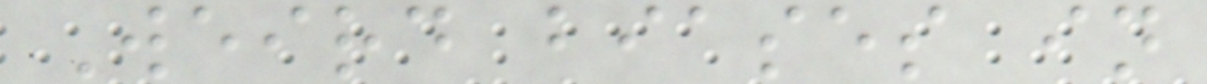Weird biases in
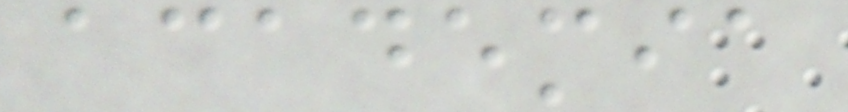academia
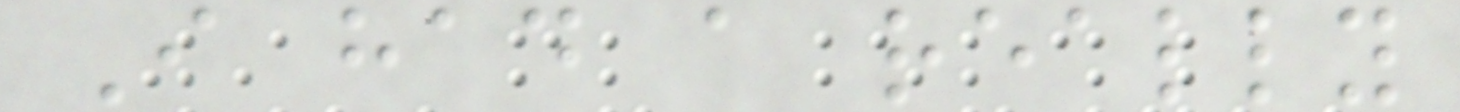I had a really
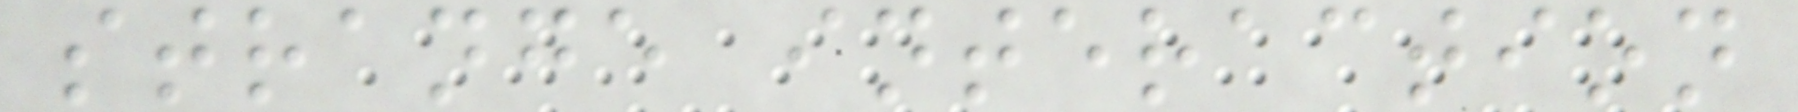strange interaction
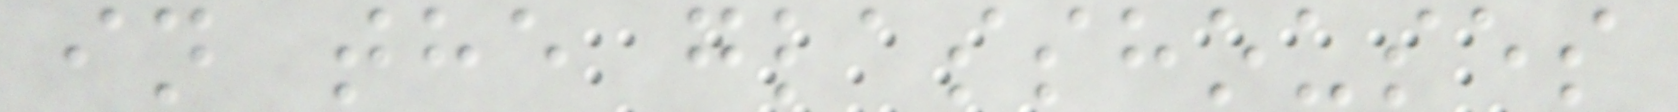in the glasshouses
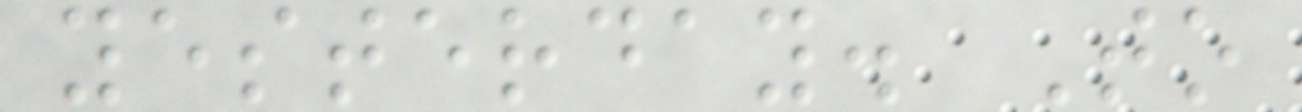yesterday. To
